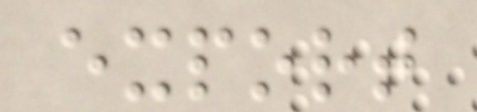export
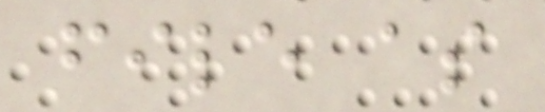file as
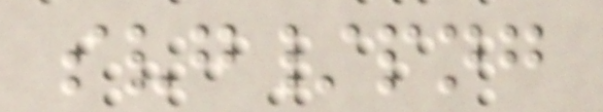svg/png
